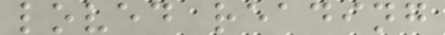loved reading
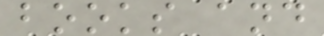books and
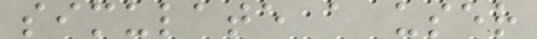simulate a user
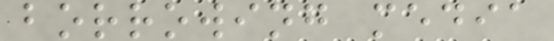borrowing media
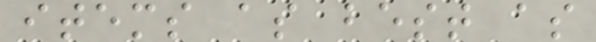items as best as
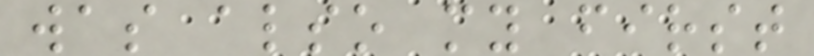was also my first
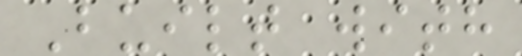Built with
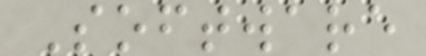Software
